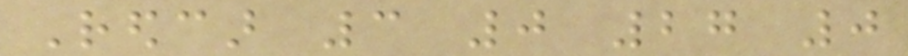Redcar 3 0 27 0
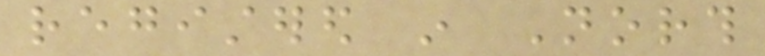registered in North
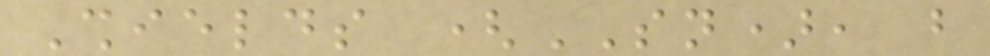Shields (SN), but
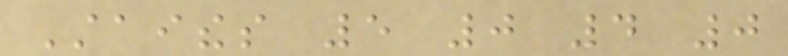Staithes 5 0 4 0
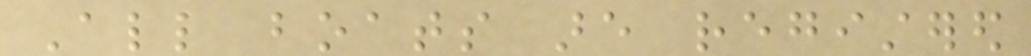All boats are registered
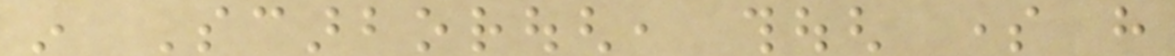in Scarborough, though some have
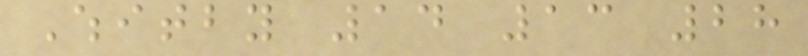Whitby 14 13 28
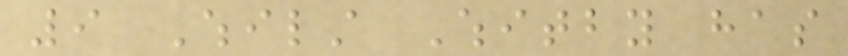9 Whilst Whitby has
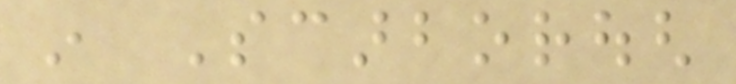in Scarborough
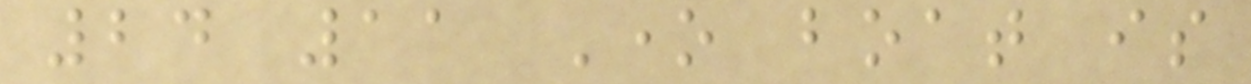24 11 One boat is
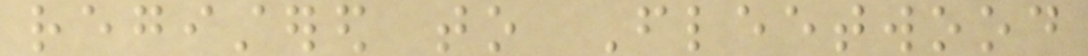registered to Fleetwood
